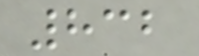832
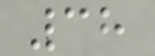38
